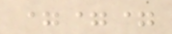===
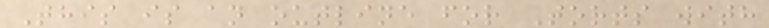This is an outline for Torts with
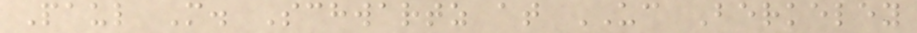Paul M. Schwartz at UC Berkeley
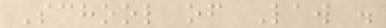School of Law .
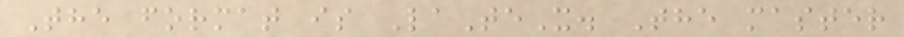The format is LaTeX. The master
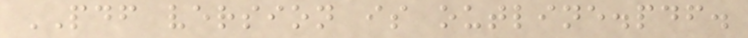PDF version is outline.pdf.
